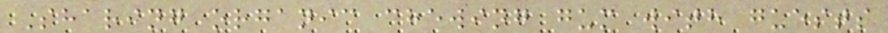Sharing organic chewing gum with guests
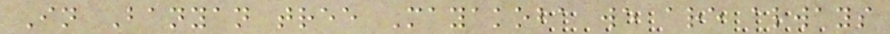In Banyan tree Mayakoba we are always
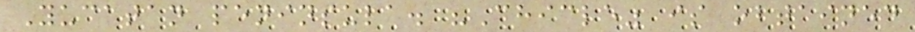Yucatan peninsula. "Chicle" is obtained
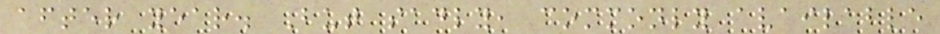after year. But sadly, commonly available
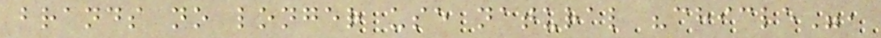brands no longer use natural "chicle",
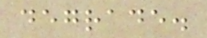degrade.
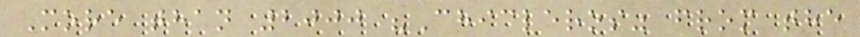More than 2000 "Chicleros" from the
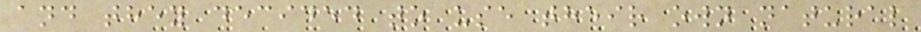and they decided to use their own natural
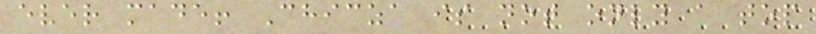ever made! Chicza is not only a top
